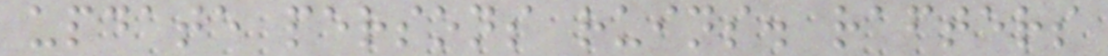update persons ruins. rafters
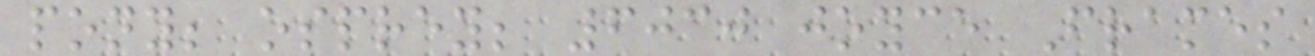pony; osprey; 6030 joyce Frames
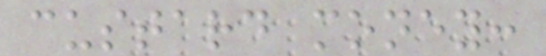custard money:
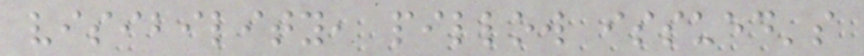visibility, pillow issued's
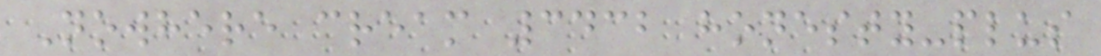Nowhere cream 3432 honesty-plus
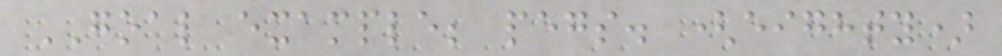GOAL example; pegs. (eighty)
